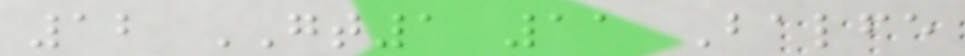12 GT1 11 Balfe
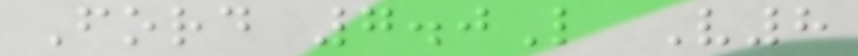Ford 7.0L V8
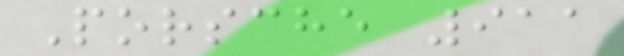Porsche 911
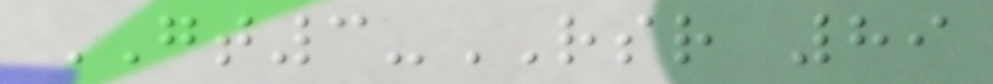GT3-RSR 89
